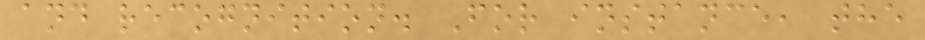and recognition. For instance, the
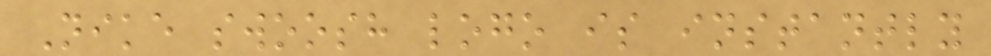Nike swoosh logo is instantly
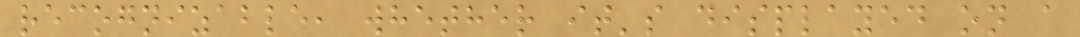recognizable, whether it's displayed on a
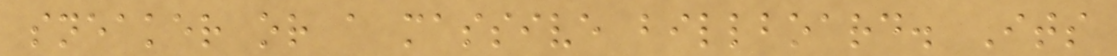sneaker or a massive billboard. Its
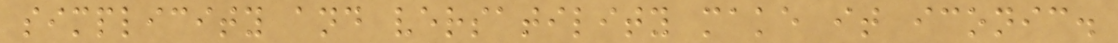simplicity and versatility make it iconic.
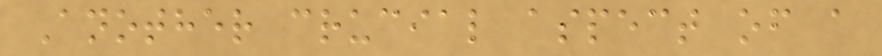Another crucial aspect of a
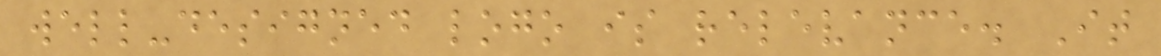well-designed logo is relevance. It
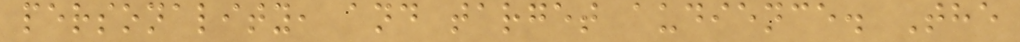personality, and target audience. The
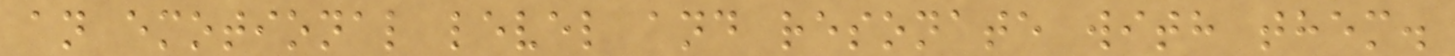an emotional level and resonate with them.
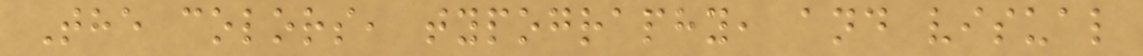The colors, typography, and visual
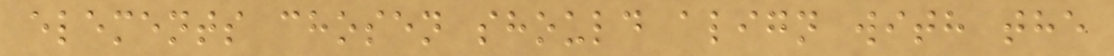elements chosen should align with the
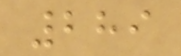289
